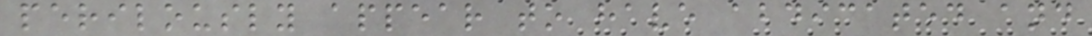perilously appear to have abdicated and
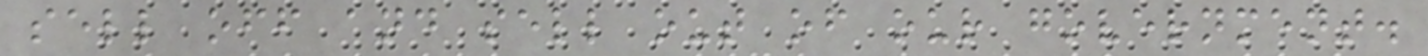sell off and sell out of our government.
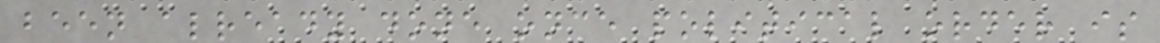been already done once political order is
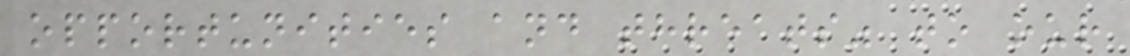opportunities and threats" to our
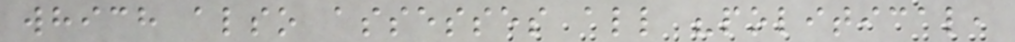which also assesses all "political,
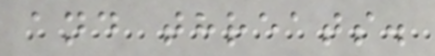and threats.
